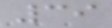39
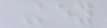Key
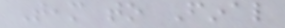Team to Final
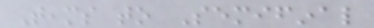Teams to Semifinal
